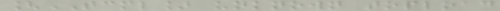[TCML] unknown topload
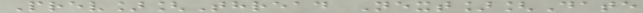Prev][Thread Next][Date
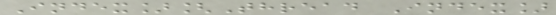Index][Thread Index]
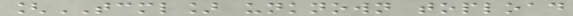[TCML] unknown topload
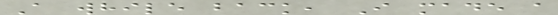A while back, I made a
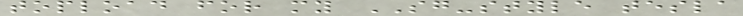topload for my SG-style tesla
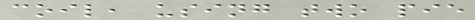coil, using two pie
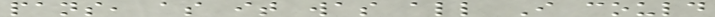pans, as it was all I could
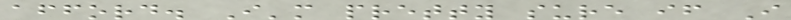afford. I'm pretty sure if I
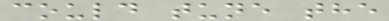could tune the
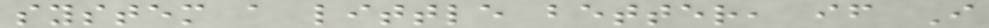system a little better, if I
